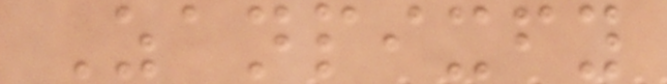Zanpixfy
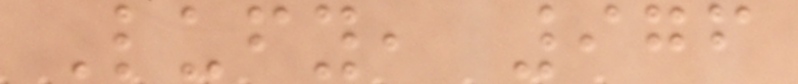Lufy, 976
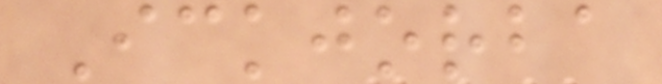Ickjorba
